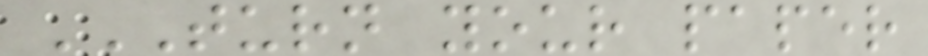TURN YOUR PAPER
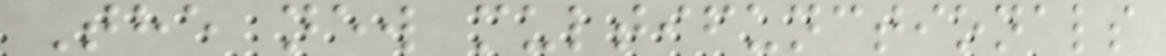The new multifunctionals
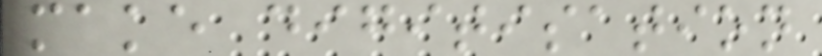make digitisation
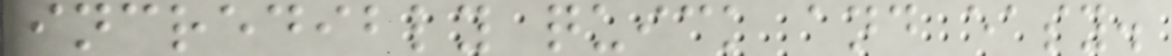incredibly quick and easy.
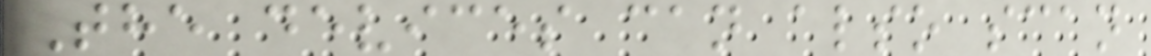The devices can also scan
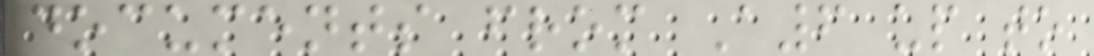documents from A6 up to
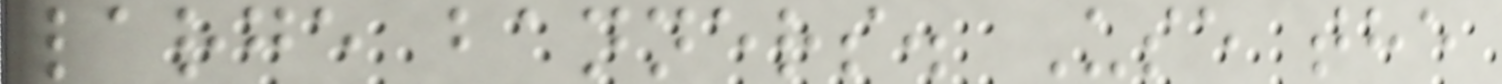large banners. Use the
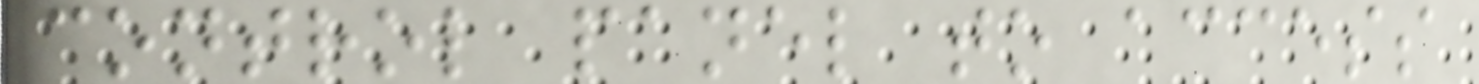control panel to access
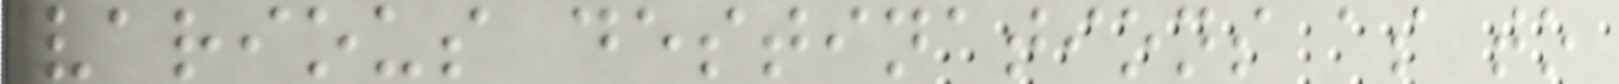various destinations as to
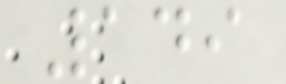149
